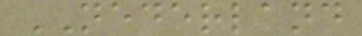NEDERLAND
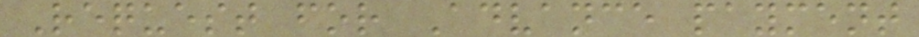Request for Advance payment
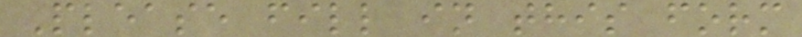Please fill in this form
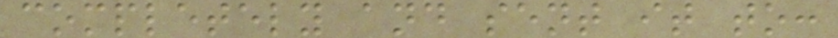completely and sent it to:
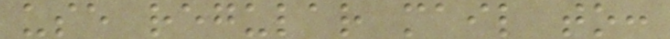use regular mail to:
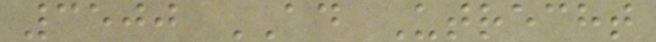3500 AD Utrecht
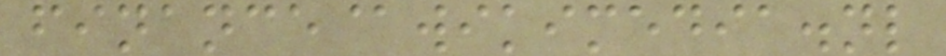finance@wikimedia.nl
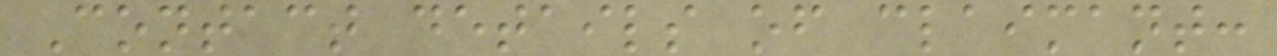Contact details of claimant:
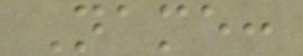Name:
